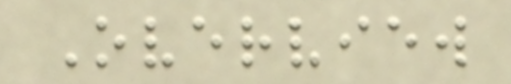Overview
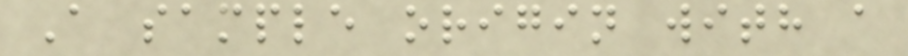A sample origin with a
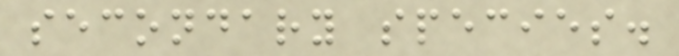secondary species.
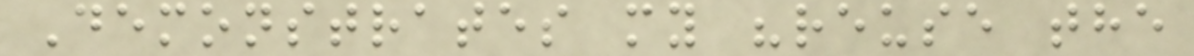Demonstrates my "reuse the
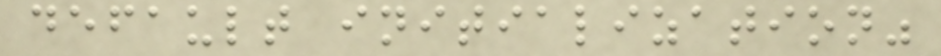default initialization"
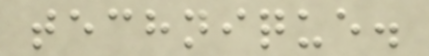technique.
